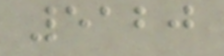5120
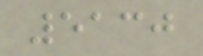5130
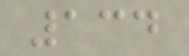134
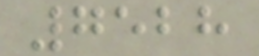7528
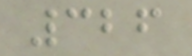326
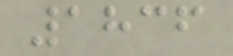1836
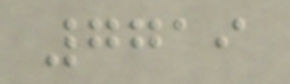7719
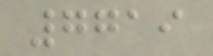7719
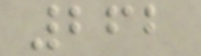262
